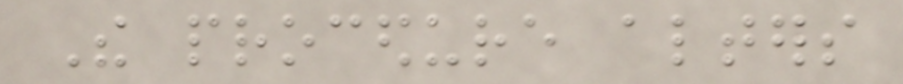The procedure alters
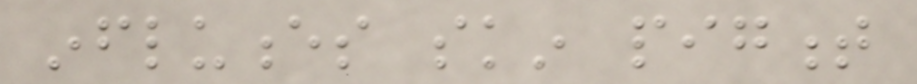influences skin pigment
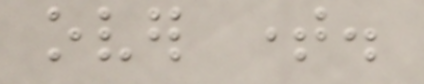over time.
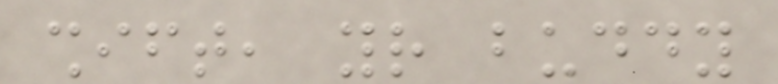shift, your buddy
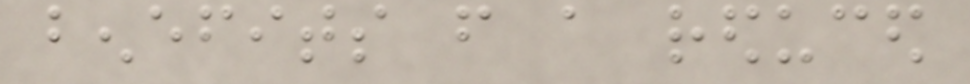benefits from a reduced
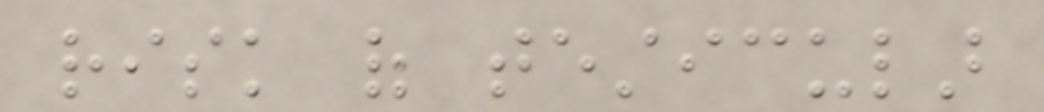risk of testicular
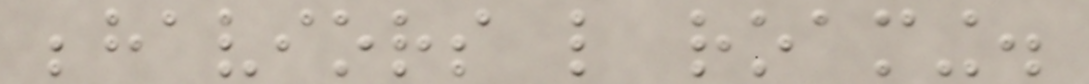behaviors like roaming.
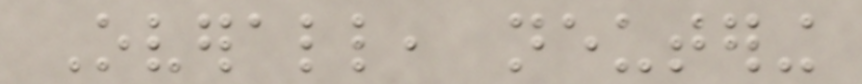Overall, neutering
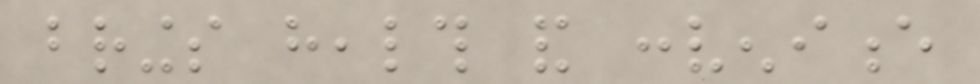brings health and convenience
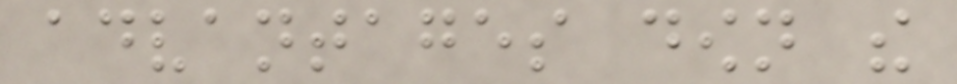advantages down the
